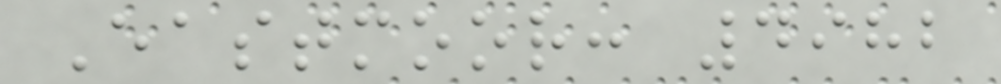Eastmoor: 4982
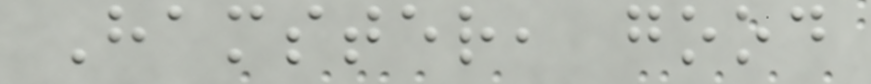Hamster, good
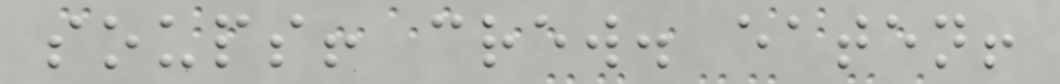soups! crew. eaten!
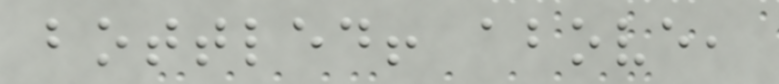bottled! above,
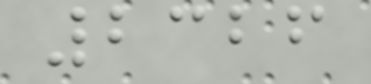2326
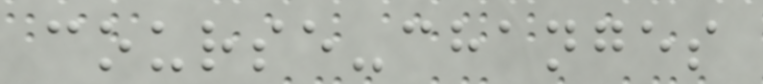course-changes
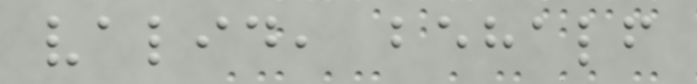valid, behalf
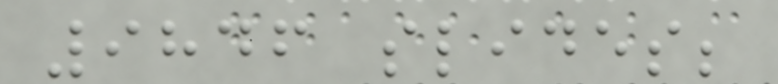9846 slides;
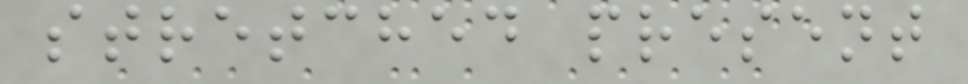stretched present
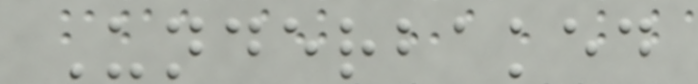Underbaked
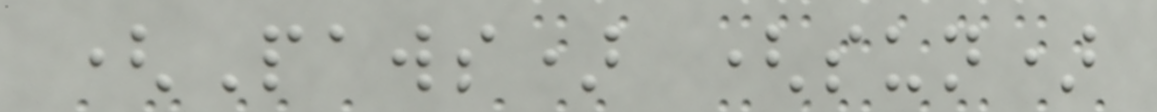(Paws) (sun)
